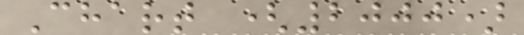Chart (2000)
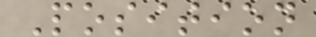Position
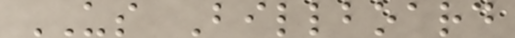US Billboard
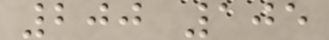200 105
